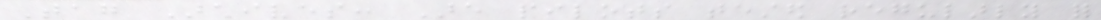Tag Archives: Are pilots tested regularly for
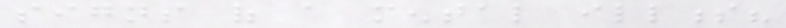signs of a mental illness?
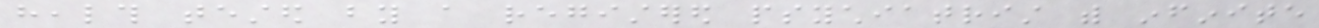health tested by a registered psychiatrist with infinite
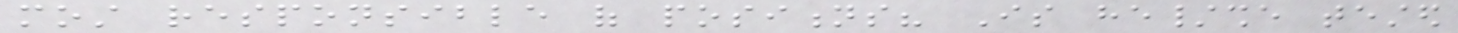most responsible of positions? Is he/she tested
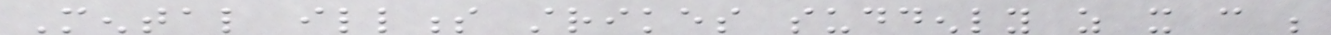Mental illness strikes suddenly as it can be
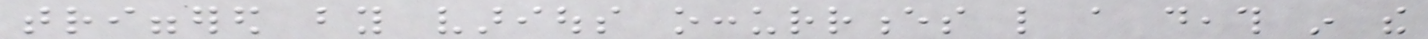triggered by various occurrences like a death in the
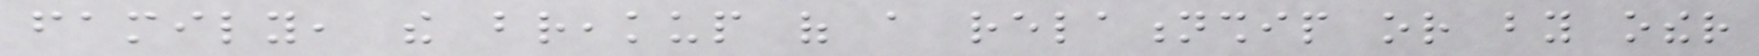family, the breakup of a relationship or by other
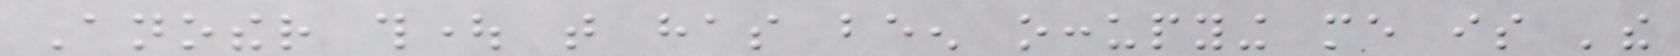Another thought that has been occupying me is 'the
